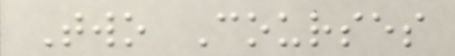Two Courses
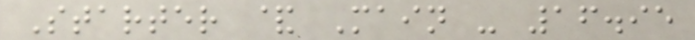Starter & Main - 16.95
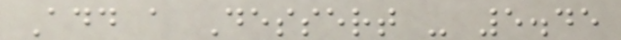Add a Dessert - 5.45
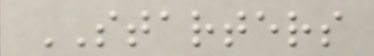STARTERS
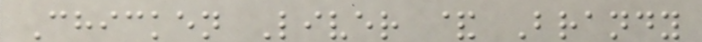Chicken Liver & Brandy
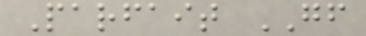Parfait GF
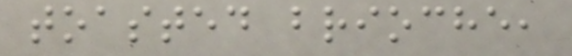toasted brioche,
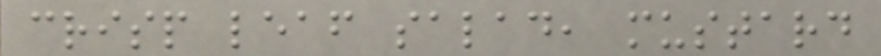crisp leaf salad, mustard
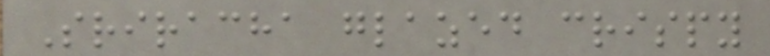Sriracha glazed crispy
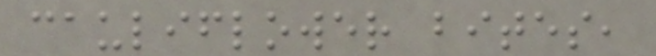cauliflower bites,
